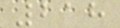218
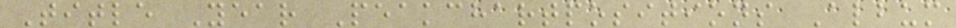Title Year Peakchartpositions Album
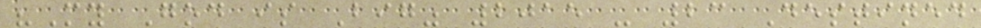"My God is Big" 2015 - 23 Destined
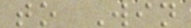to Win
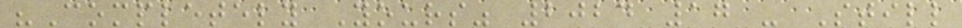"Completely Yours" 2024 17 - Still
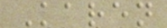Karen
